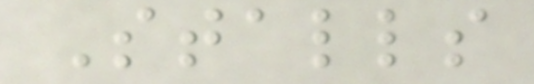Stalls
